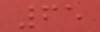65
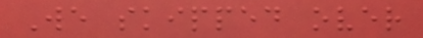We skipped over
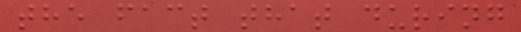the fact that during
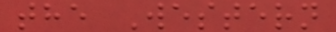the Western
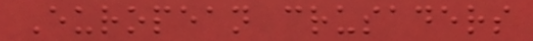European crusaders
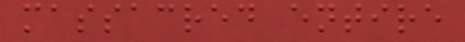massacred entire
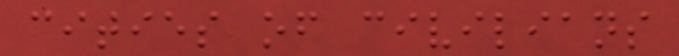cities of civilians
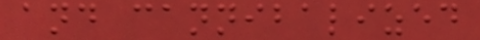and cannibalized
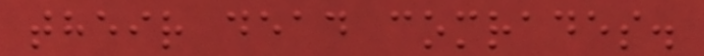their dead comrades.
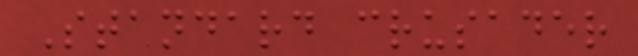Standard crusader
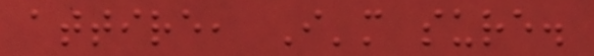attire, I'm sure.
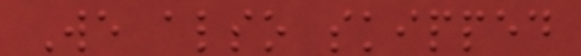We also skipped
